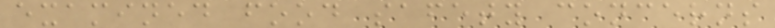examined food safety concerns
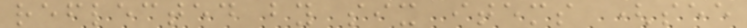reflected by six items (see
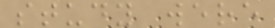study were
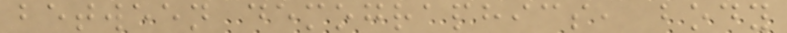between demographics, body
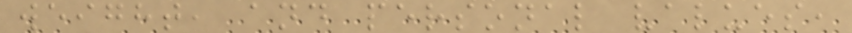weight, and personal values,
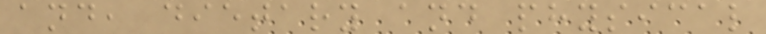and, dietary and physical
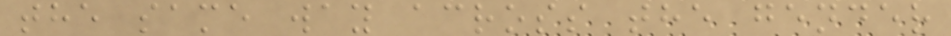the same way across the gender
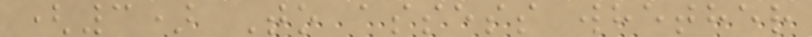(3) To assess whether
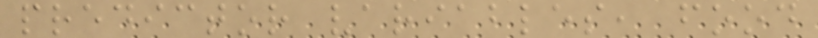predictor variables, food
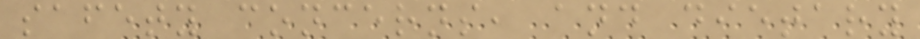safety concerns, and dietary
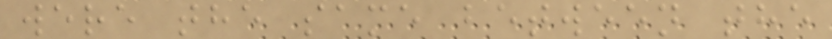were the same between the
